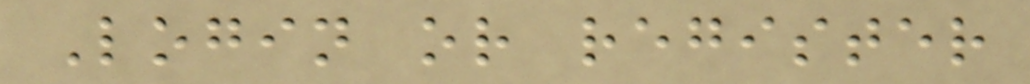Login or register
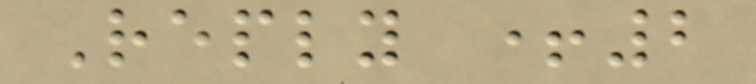Reply +2
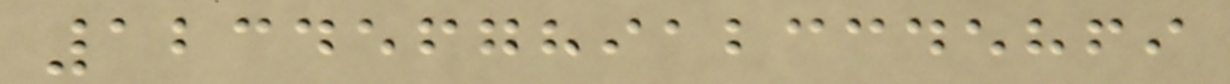123456789123345869
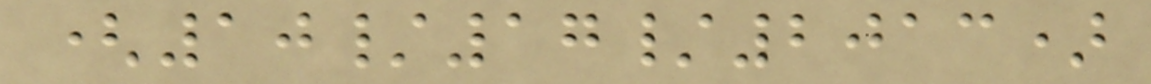(10/17/2013)
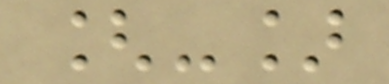[-]
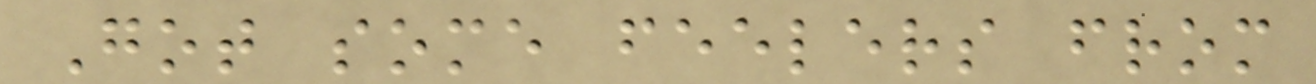Got some feelers from
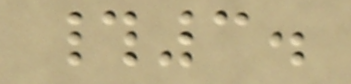#3.
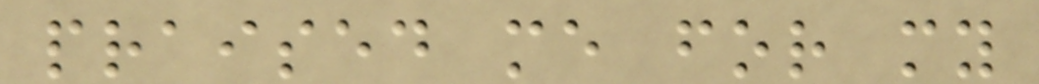praised me for my
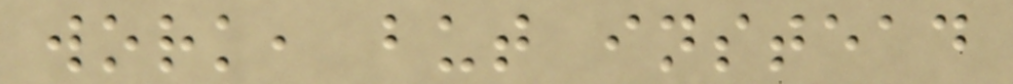work, but instead
